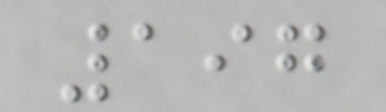197
